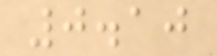0.10
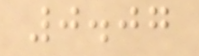0.07
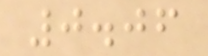0.06
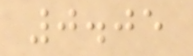0.05
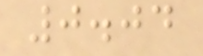0.04
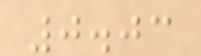0.03
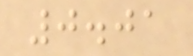0.01
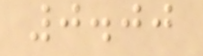0.00
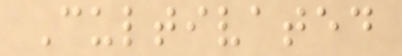Cultivated
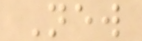New
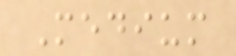Medium
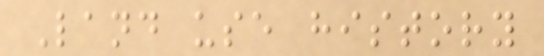Land use history
